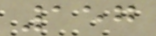157
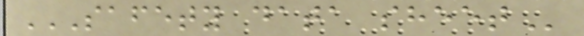SAFETY DATA SHEET
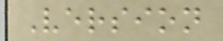Version
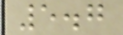5.7
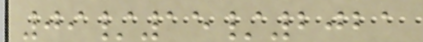09/15/2021
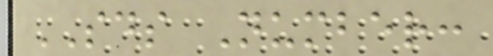SDS Number:
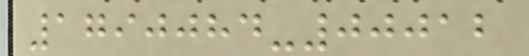1790084-00012
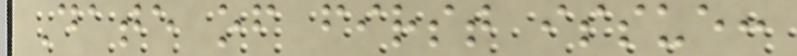Date of first issue:
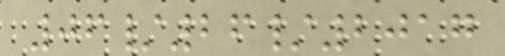06/26/2017
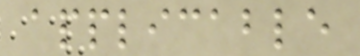applicable
